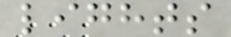lights
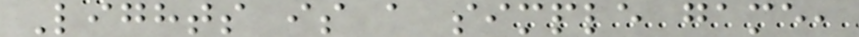Lights is a simple game,
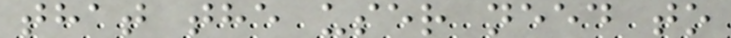that the user need to
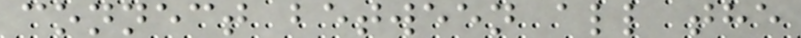connect between all the
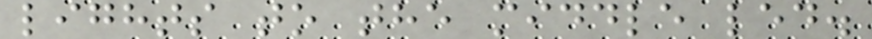lights to the middle led.
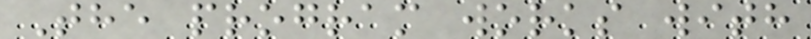The program works with
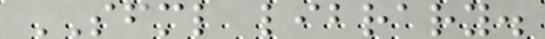SFML library.
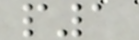p1
